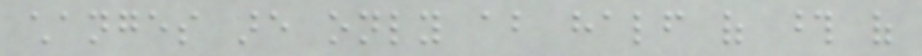changes are only about half of those of
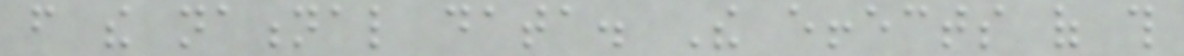from the national data. The effects of this
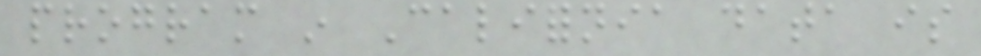program in California data is
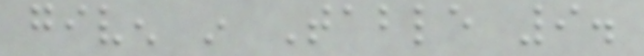given in Table 9.
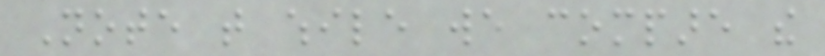Note that while we compare the
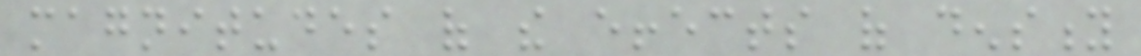magnitudes of the effects of density
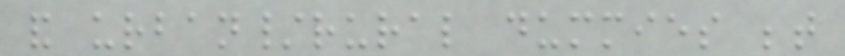and urban/rural dummies between
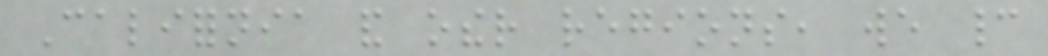California and other regions, we cannot
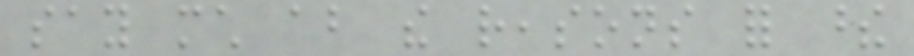say much about the reasons for these
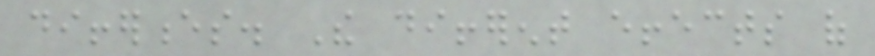differences. The different effects of
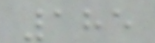185
